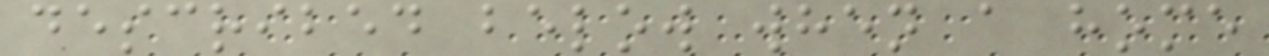described below when a home
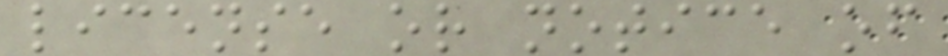license or notice of
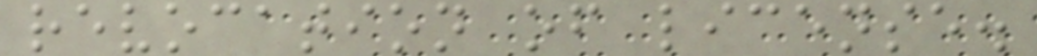revocation of license.
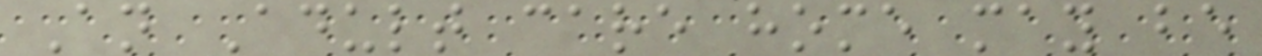An Adult care home may be
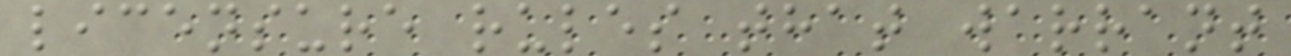licensure rules that warrant
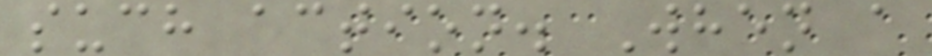such action. When a
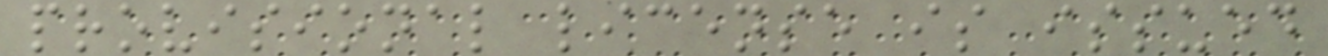provisional license is issued
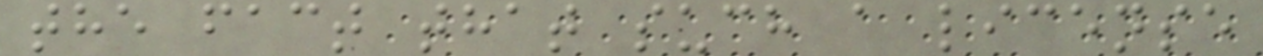the fact that such a license
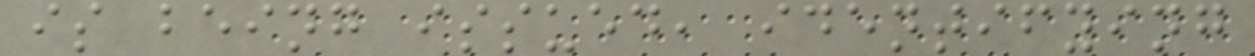is being issued, identifying
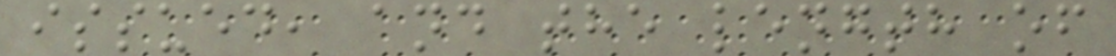issued, and the length of
